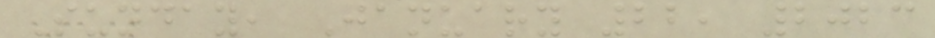Sunday, January 22, 2023
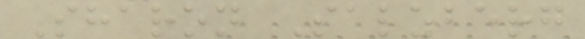Sharon Salzberg
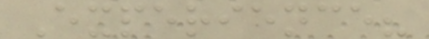Experience?
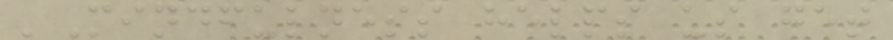'Mindfulness helps us get
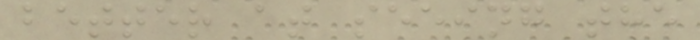better at seeing the
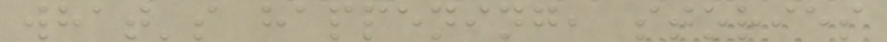what's happening, stories
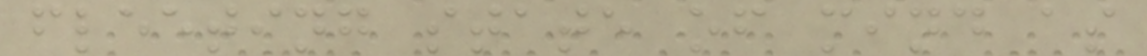fleeting state of mind as
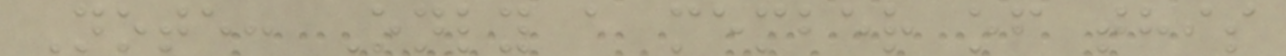Note: Only a member of this
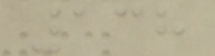138
